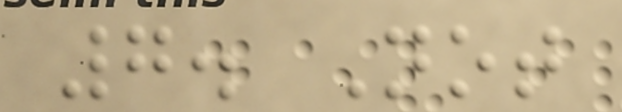7. Not
